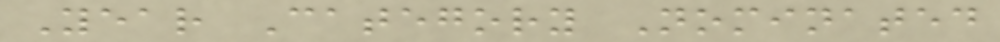Year Category Nominated
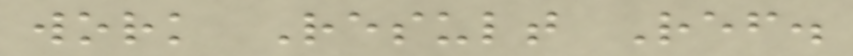work Result Ref.
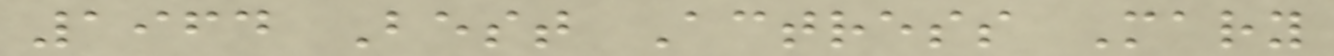1964 Best Actress Mary
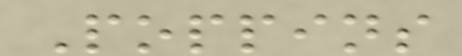Poppins
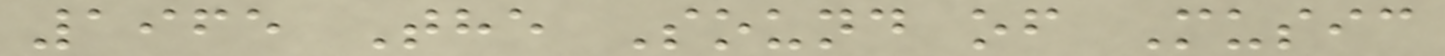1965 The Sound of Music
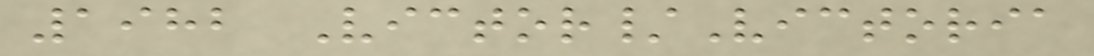1982 Victor/Victoria
